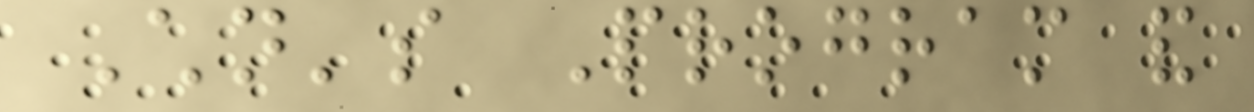Children's Program and
